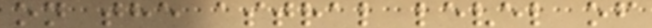on the astral level of
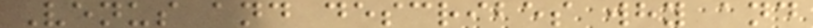Venus and describes why and
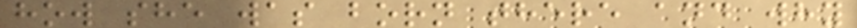how she was born there and why
